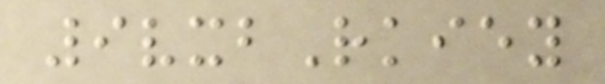9vxbRkiey
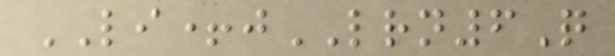LI+jLRN6Q
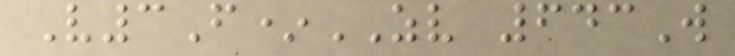V3F*ZV 643W
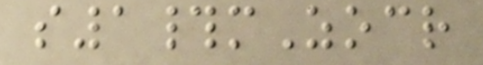s1#mZocr
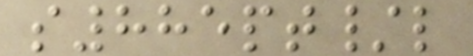s885pt/l
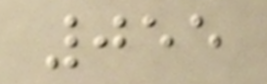055
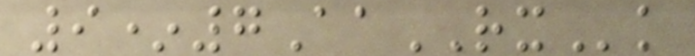9*7AaRXk
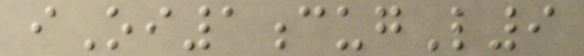iOi1cugL9
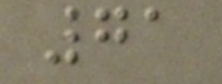71
